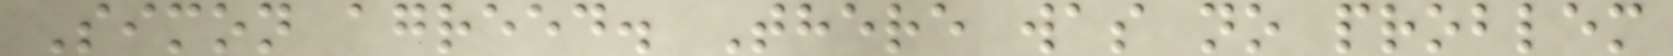Simon agreed. There was no problem
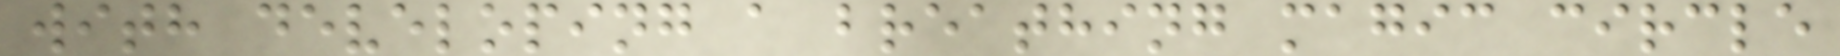with developing a breathing magic circle
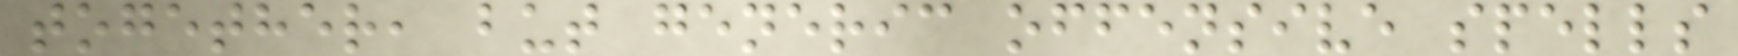together, but generic offensive spells
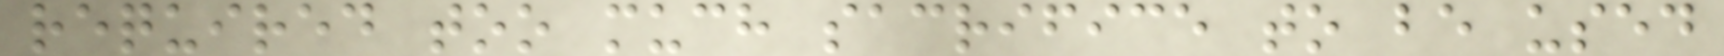required too much sacrifice to be used
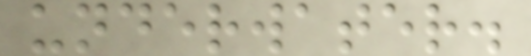underwater.
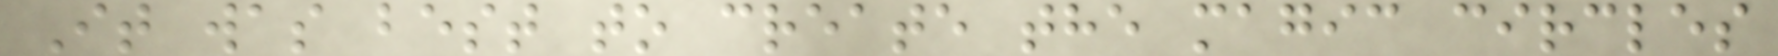It was best to create the magic circles
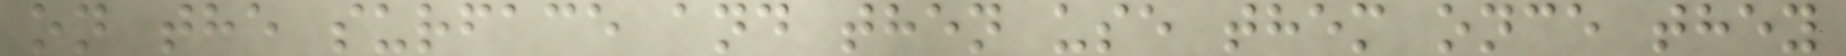on the surface and then use them once they
